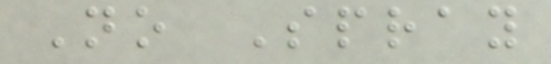No Spray
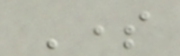Some
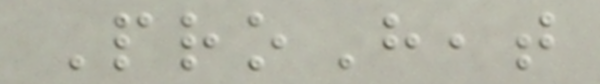ProHeat
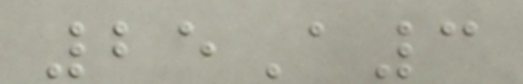25A3
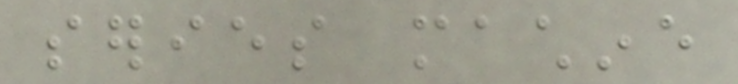series machine
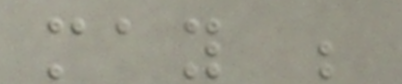may be
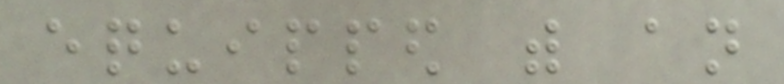equipped with an
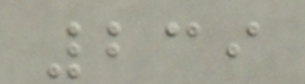239
